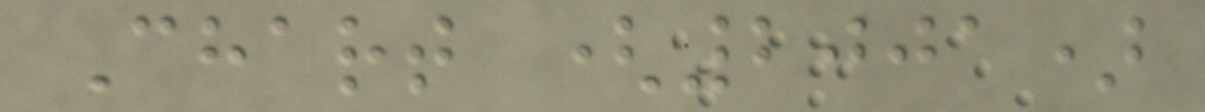Chart (2001)
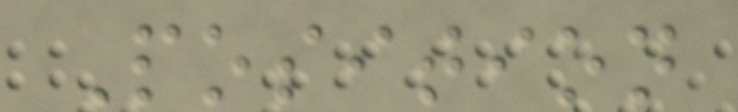Position
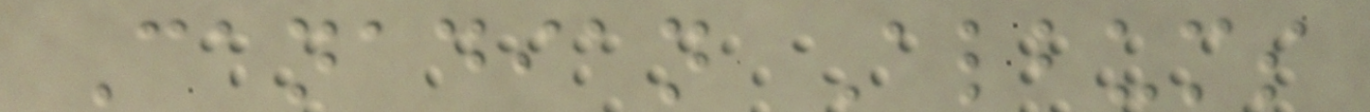Canadian Albums
